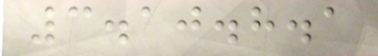3.10.8.1
